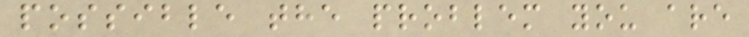possible the problem you are
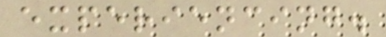experiencing.
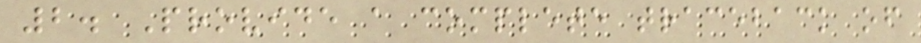2. Provide a complete traceback of
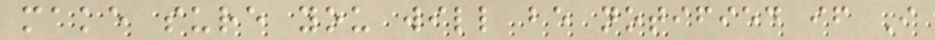make sure you will be notified if I
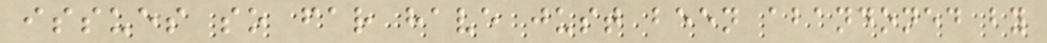issues so far have just been abandoned by
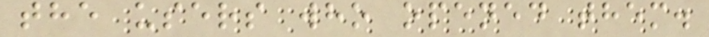the users who opened them.
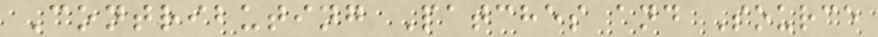Contributing Patches and Source
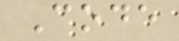Code
